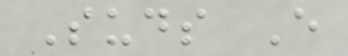Suds E
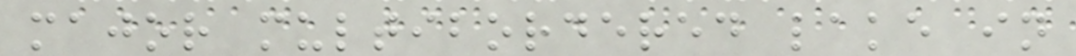major multibordered lake in
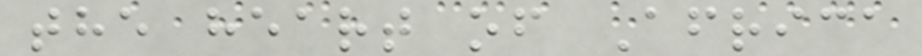the heart of Africa
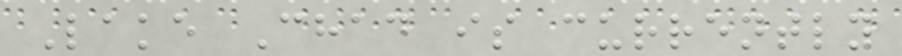Lake Chad is currently
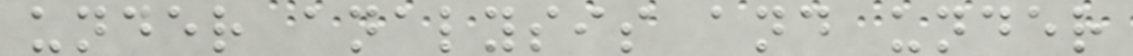under analysis and under
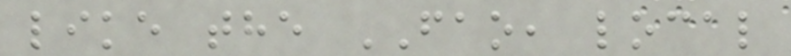like the FAO, local
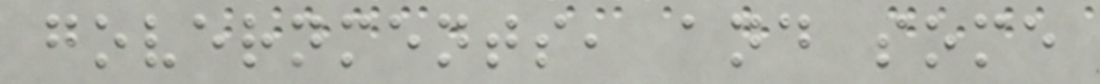governments, and some
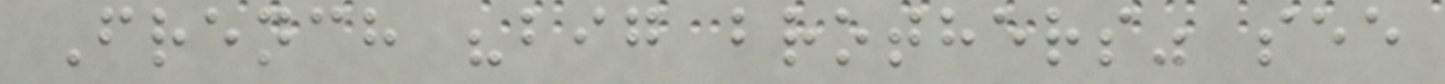French "big brothers" see
